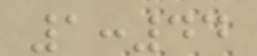1:44
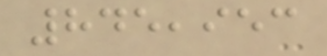845,953
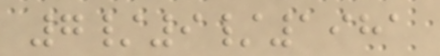7/9/1981
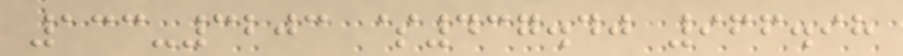133-3203 $437.40 966.98
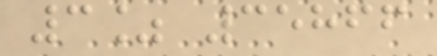3% 35866
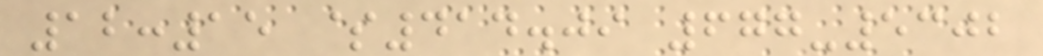12:15 $414.09 677-5302
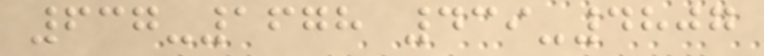637-1678 439-4807
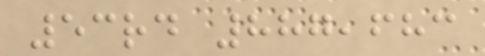53rd 887,683
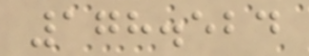178.524
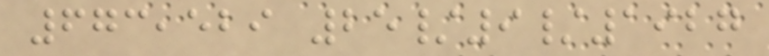673,529 25/9/1927
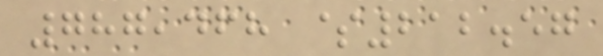787,468 $212.57
